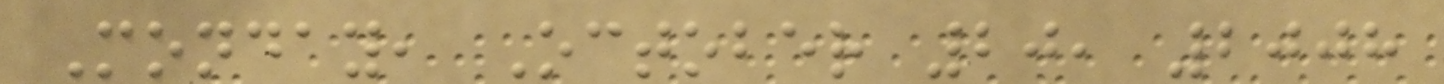Monday, October 20, 2008
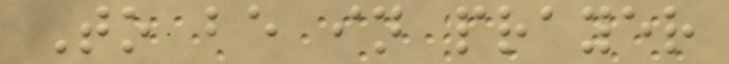To be in prayer
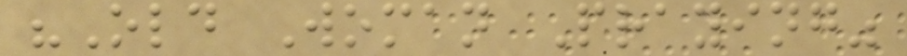"Old Woman Praying"
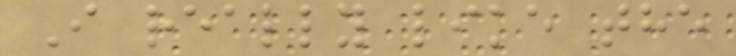I really like the
